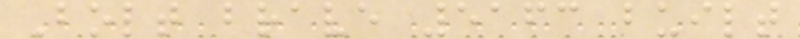Bolt brave 5163 built
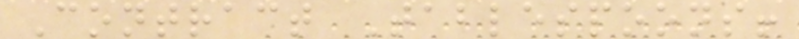Contract Tablespoons!
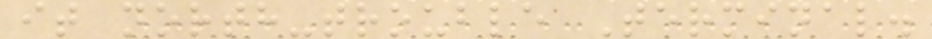it north-trouble Terminal.
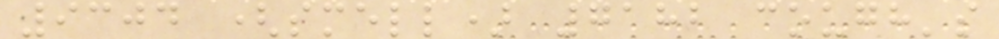9304 (smell) 7182 cough's
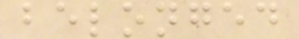belonged
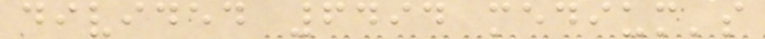divided 6494 medium's
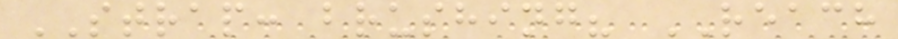STRAP: brushing? REACH
